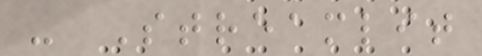- Streamlit
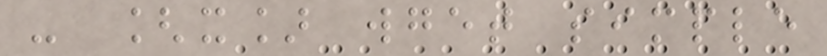- [x] wget simple
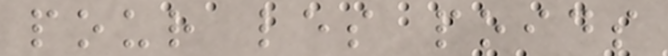pour les poids
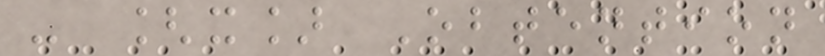- [x] Obtention
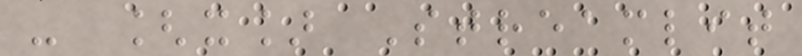- [x] Streamlit
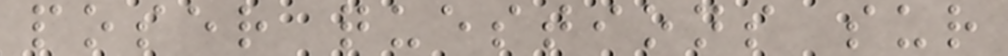poser questions sur
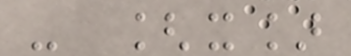- [x]
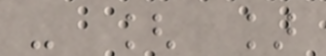- [ ]
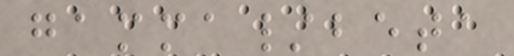gamma/beta
